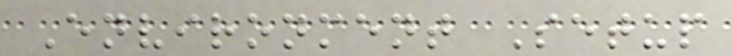Environment Setup
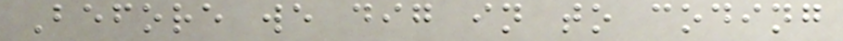Before we dig in to coding
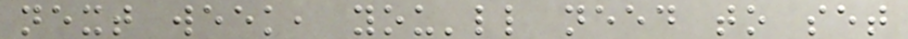next week, you'll need to set
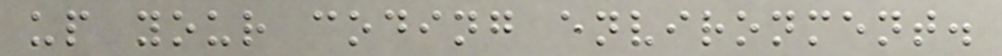up your coding environment.
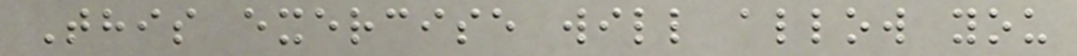This exercise will allow you
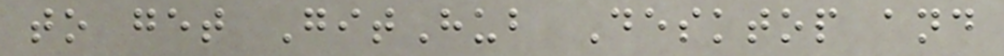to get GitHub Desktop and
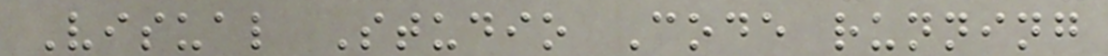Visual Studio Code running
